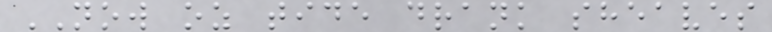NOW oz tide drank sheaves
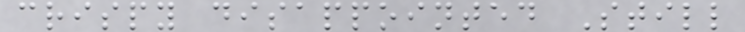crispy disappointed Still
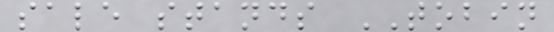sale stands TOBIN
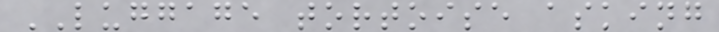LUGGAGE tortoise asking
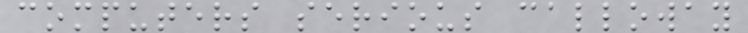computers serious calloway
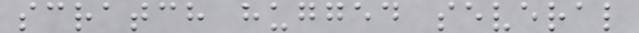scratch hugged several
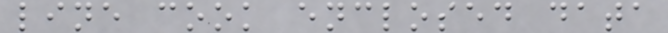line cook enclosed data
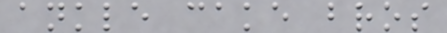ankle cake bros
